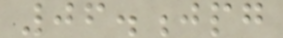06.jpg
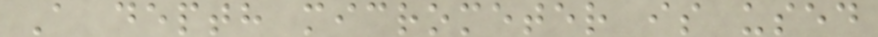A depth micrometer is used
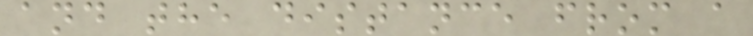and the distance from a
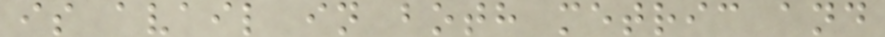is avail in both metric and
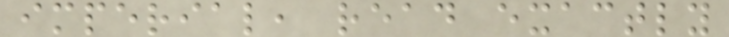imperial, read exactly
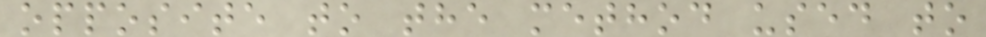opposite to the method used to
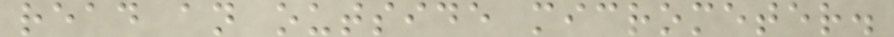read an outside micrometer.
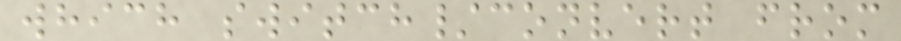which switch/convert from
